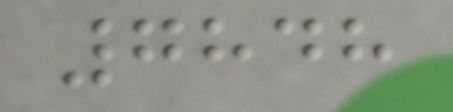7848
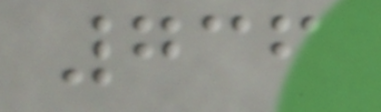736
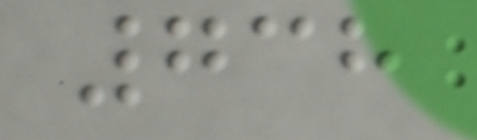738
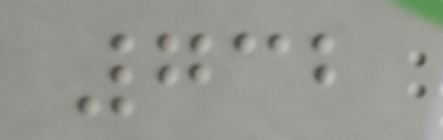732
